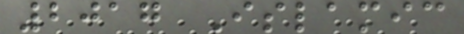2017 Islamic
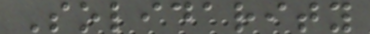Solidarity
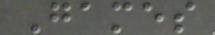Games
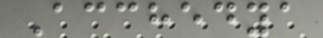Acchedya
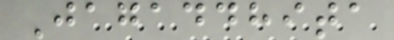Jagaddhita
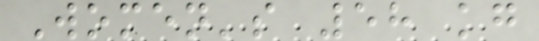Women's 58 kg
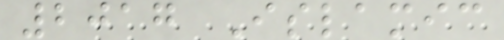2017 Islamic
